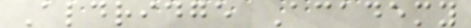Aldridge Academy
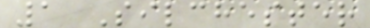1 Silchester
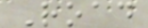Road
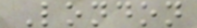London
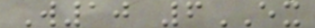W10 6EX
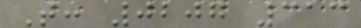T: 0207 313
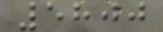5800
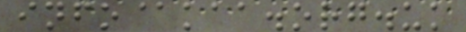info@kaa.org.uk
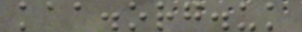kaa.org.uk
